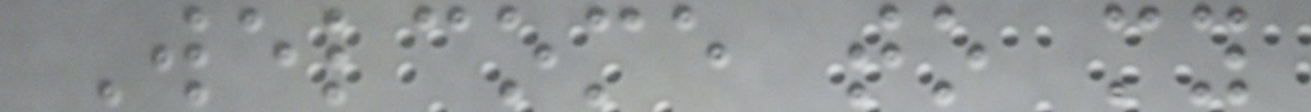Welcome to my
